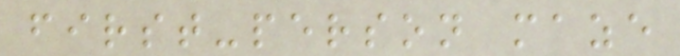first-person maze
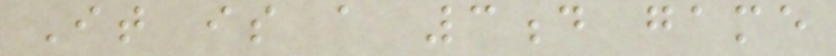It is a 3d game
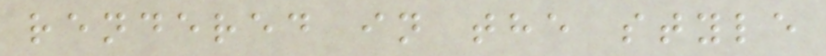rendered in the style
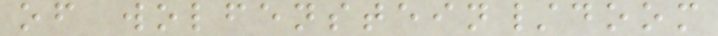of wolfenstein/doom
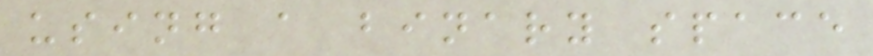using a binary space
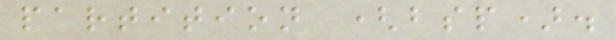partition (bsp).
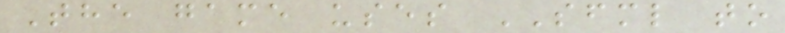The game uses SFML to
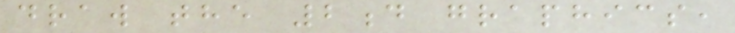draw the 2d graphics,
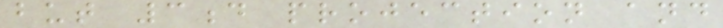but 3d projection and
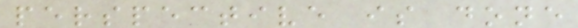perspective is done
